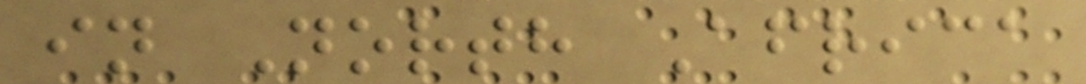in North Africa
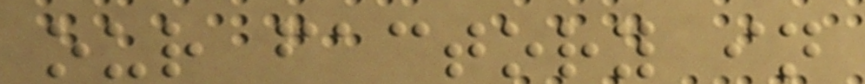our factory in
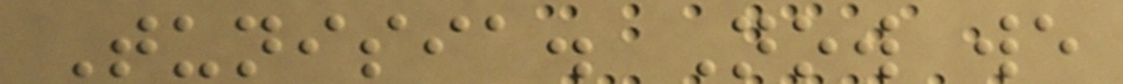Tunisia. Now we
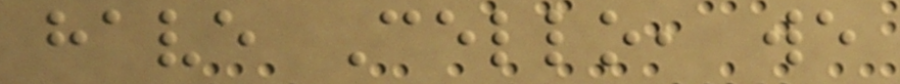have Cello, we
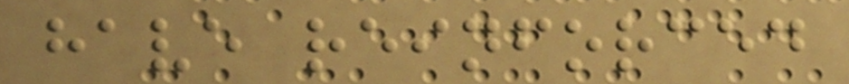have reinforced
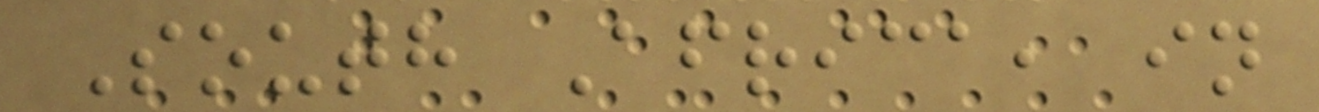South Africa, in
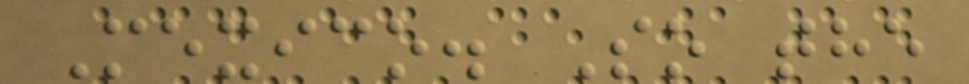Mexico. So the
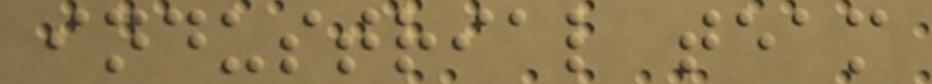industrial team
